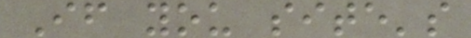If you site's
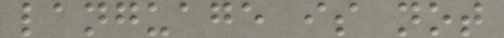language is not
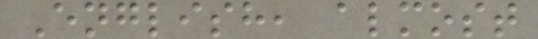English, almost
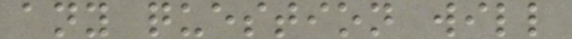any question will
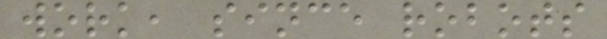work, since robots
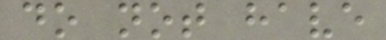do not have
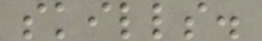skills.
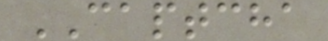CAPTCHA
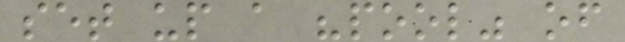set up a "pool" of
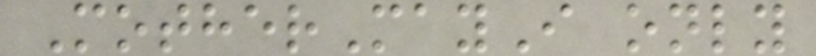MotherMayI only
